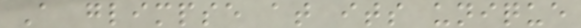A glimpse at its unique
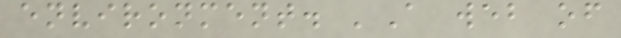environment. 'A web of
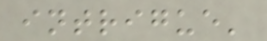intrigue'
